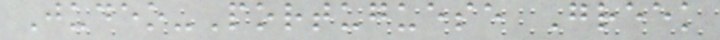Judeo-Portuguese Greek
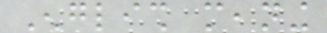English meaning
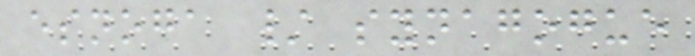esnoga / synagogue
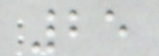25
